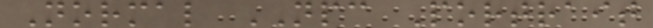Normal NPC Portrait
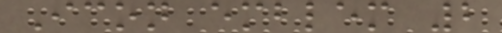Icon emblem 2
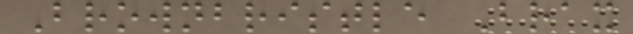Brownbristle Brax
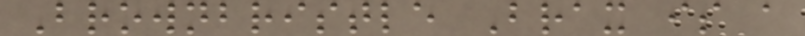Brownbristle Brax is a
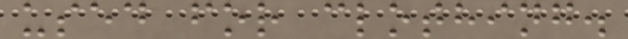used for clothing.
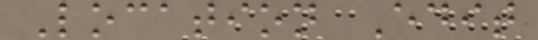Location Edit
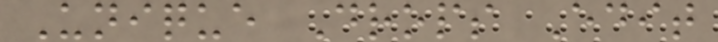Unique Drops Edit
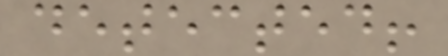detected!
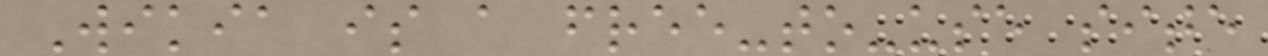Wikia is a free-to-use site
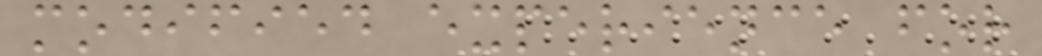modified experience for
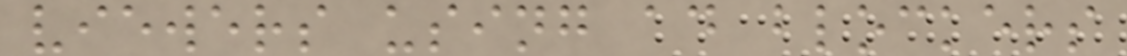viewers using ad blockers
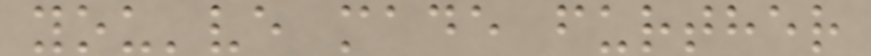you've made further
